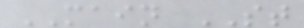MAIN ST
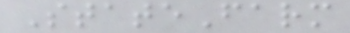StateFarm
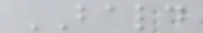BALD
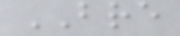BRE
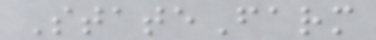StateFarm
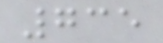735
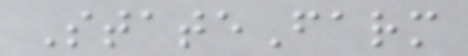StateFarm
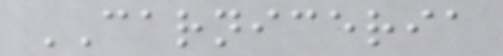CARNICERIA
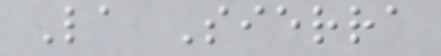La Sierra
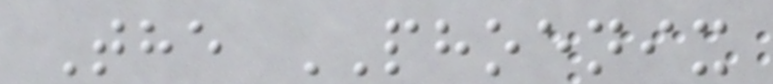The PHOENIX
